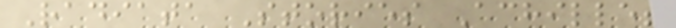Radiata Stories Achilles
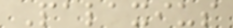Palaxius
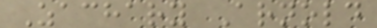Zachary Arnold
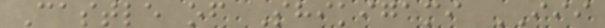Castle of Shikigami III
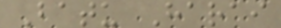Batu Harai
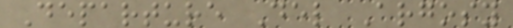Departure Del Argosy
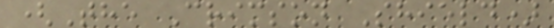(The Crimson Shield)
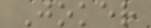Joker
